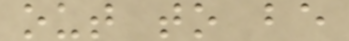out to be
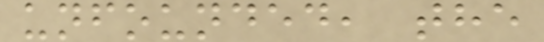unfounded, the
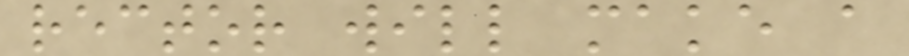rector will make a
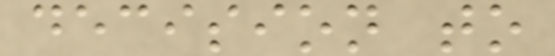decision to
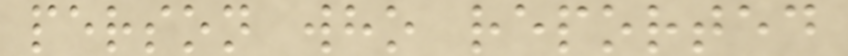person who reported
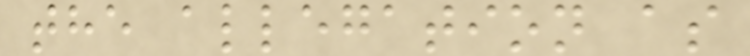the allegation as
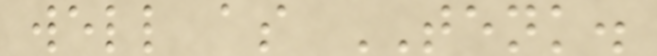well as TENK.
